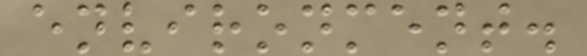environment.
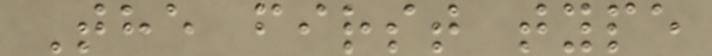The first type
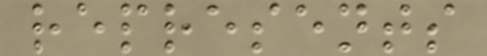represents
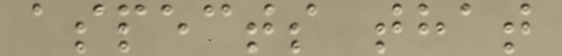aspects that
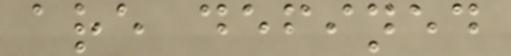are defined
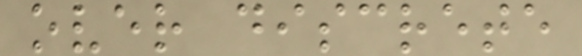over discrete
